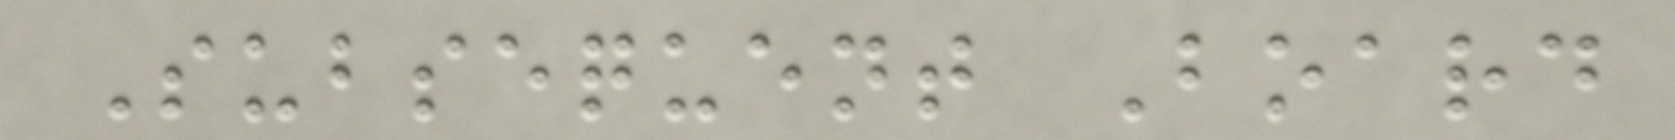Subsequent Board
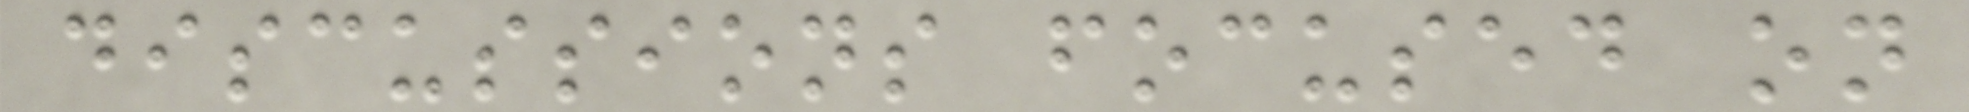discussions focused on
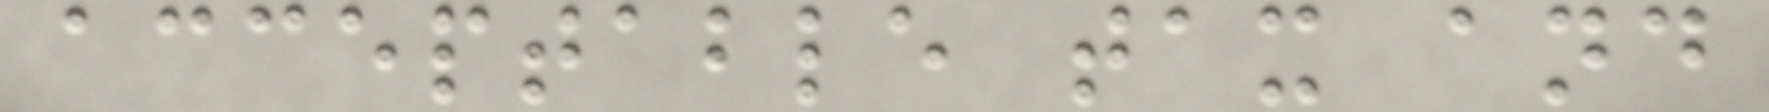acceptable tax and
